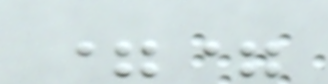==
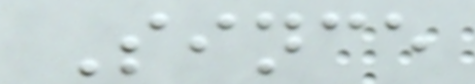Since
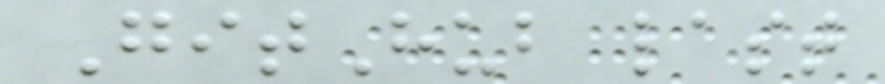GitHub last
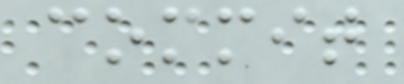commit
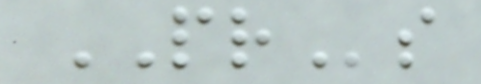PRs
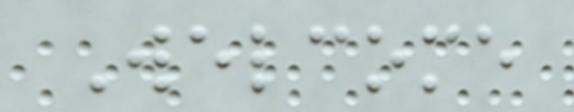Welcome
